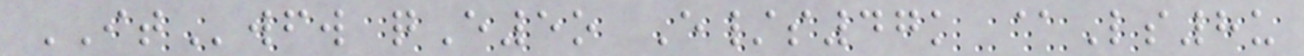ITwfw qE5o E/s47k @Ls8u
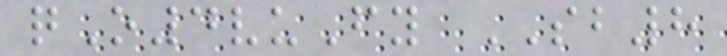qO4vuFy SB8
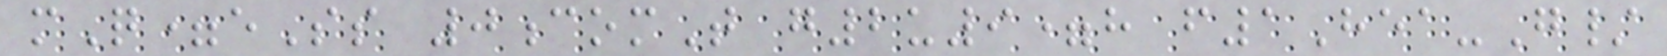mQ=eSs 0comT g2u9=h f1Hea-G/
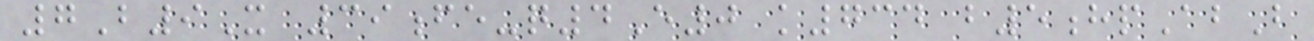7B9X 39fe-q4E0 k734 b5hpAbB
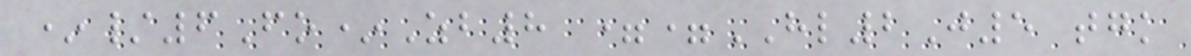*/6Fo*Zb8 ==HL2J5 tgk
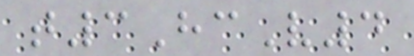t3HcV4
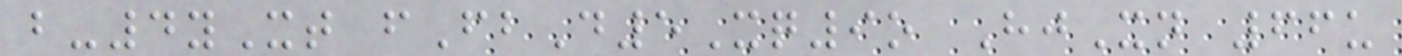b-4yXt fFbD5Xq9o HjXn 66u
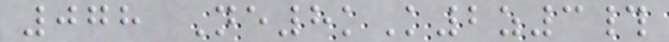078 Ne8kK2z3#
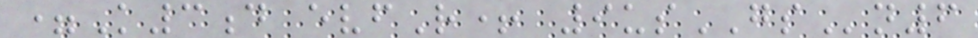=K3d evfR+ 9usGSn6
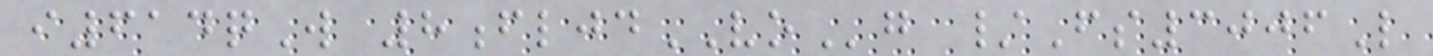i614qW 8fljdVOg /Fs3006L
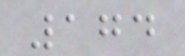174
